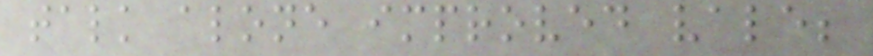talk alone improved vale;
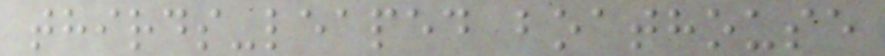thirds-leaped boathouse
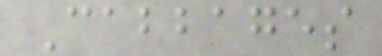Cabbages
